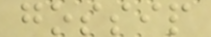gossip
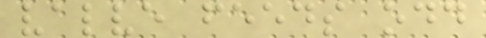valve feeds odd
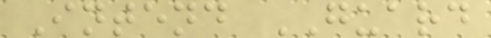Intend GUARD
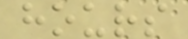hours
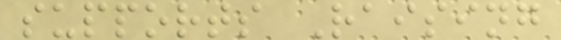supports Raising
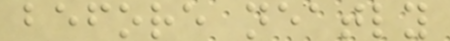before neatly
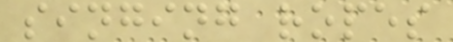singing ropes
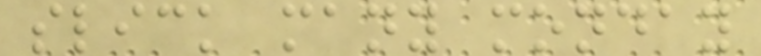slick many monday
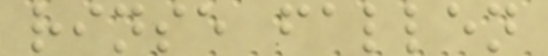rinse fallen
